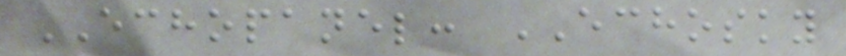ECHOPANEL: ECHOSKY
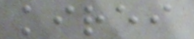kirei
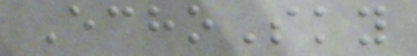EchoSky
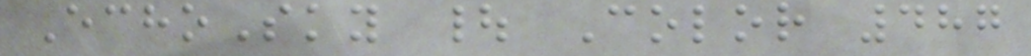EchoSky | Color 487
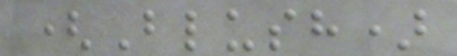(Blush)
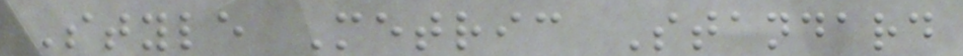Style Metric Standard
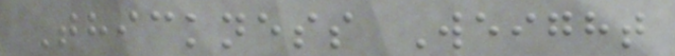Thickness Weight
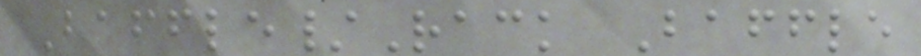Baffle/Rack Baffle
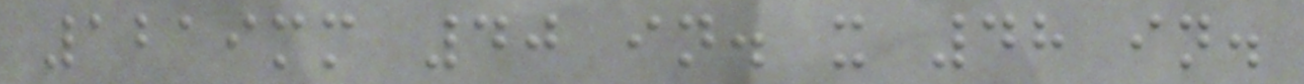1219mm 40 in. x 48 in.
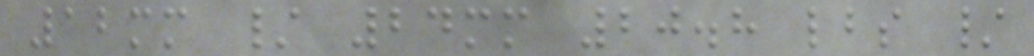12mm / 24mm 20.8 lbs /
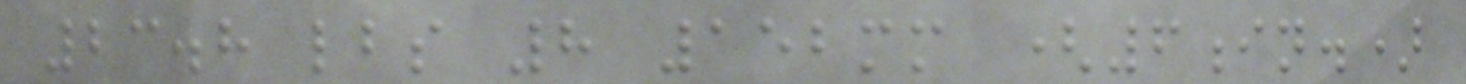23.8 lbs 8 152mm (6in.)
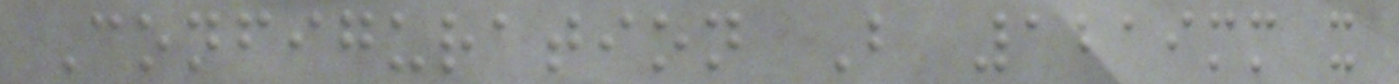Configuration B 1219mm x
